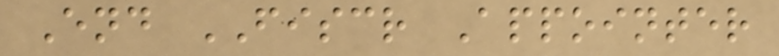End FISCR Appointer
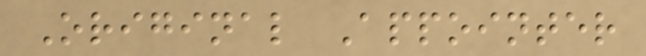Original Appointer
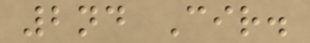2nd Cir.
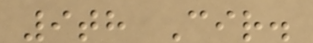9th Cir.
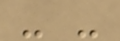- -
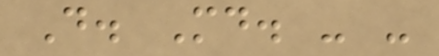D. Md. - -
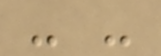- -
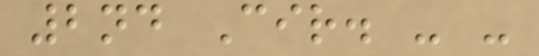2nd Cir. - -
